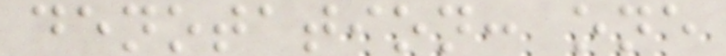denotation: one
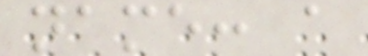name: a
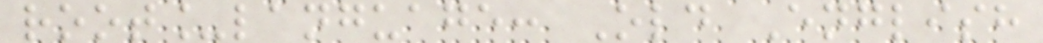root_language: Old English
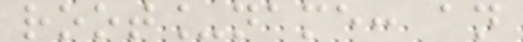root_name: an
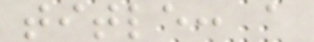title: a
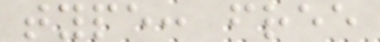type: free
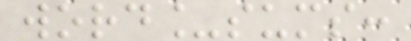word_sums:
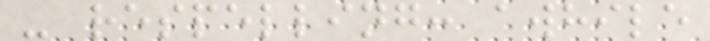- respelling: awhile
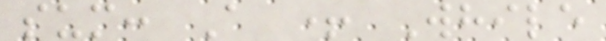sum: A + While
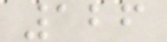126
